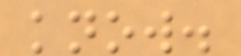know.
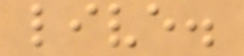live.
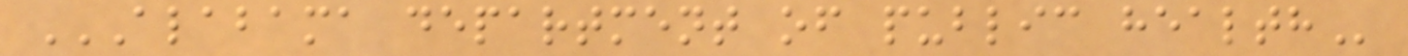ALABAMA DEPARTMENT OF PUBLIC HEALTH
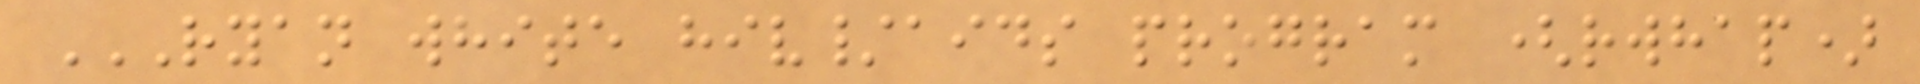RYAN WHITE HIV/AIDS PROGRAM (RWHAP)
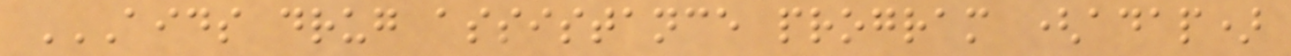AIDS DRUG ASSISTANCE PROGRAM (ADAP)
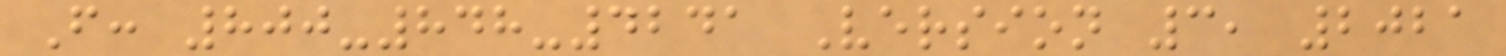F: 800-848-4241 Version 3, 2021
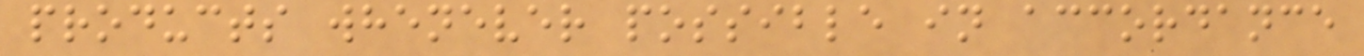products whenever possible in accordance
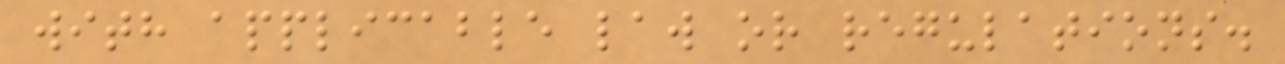with applicable law or regulations.
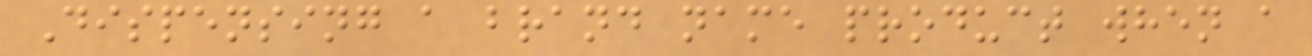Dispensing a brand name product when a
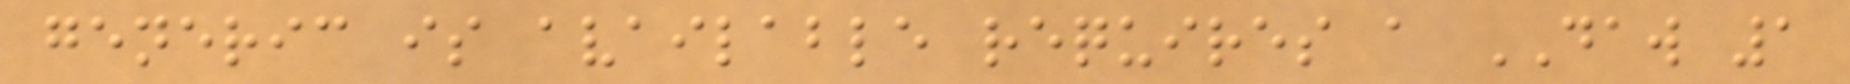generic is available requires a DAW 1
